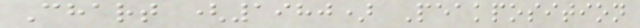Chart (1980) Peakposition
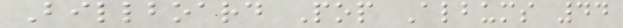Billboard Pop Albums 44
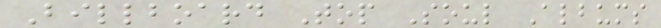Billboard Top Soul Albums
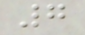7
